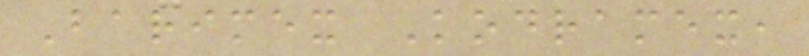Barimex Kodramex,
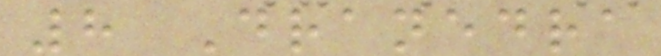8 Dranedra
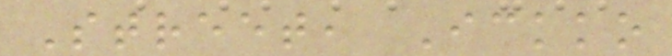Street, Ickko
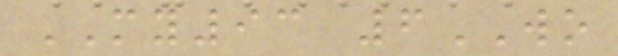MY93 6WO
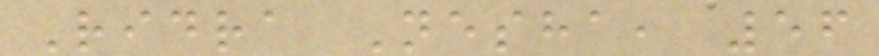Ridra Nesha, 56
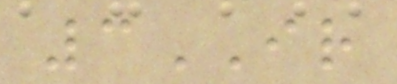3IR
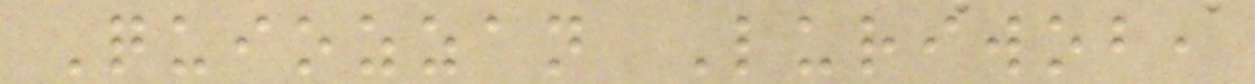Quiozzan Luriwob,
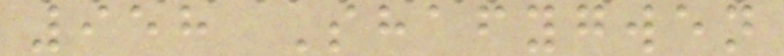958 Shafygwen
